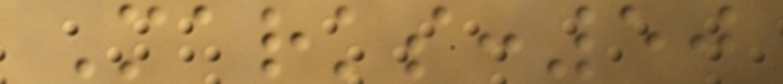Marks:50
